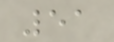51
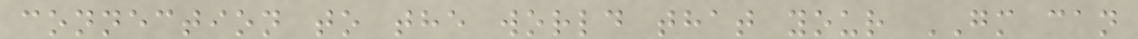connection to the world that your GM can
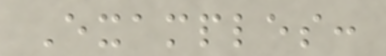Examples:
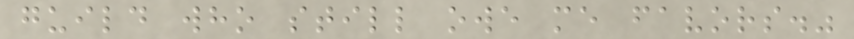guild who still owe me favors."
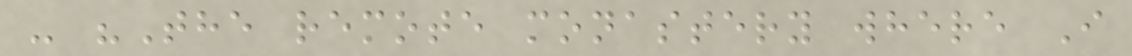- "The remote monastery where I
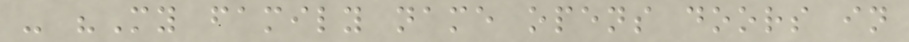- "My family name opens doors in
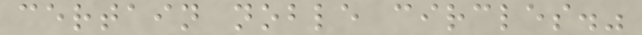certain noble circles."
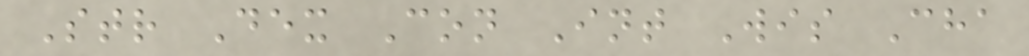Str Dex Con Int Wis Cha
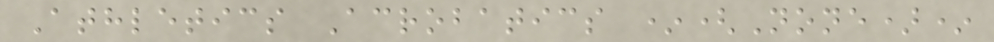Athletics Acrobatics *(None)*
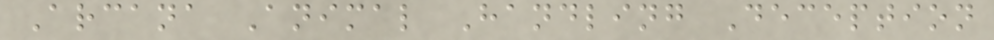Arcana Animal Handling Deception
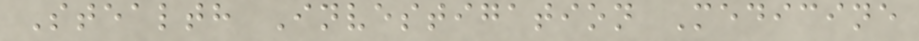Stealth Investigation Medicine
